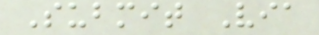Submit Via
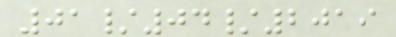01/04/2019
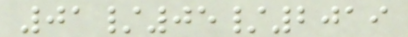01/05/2019
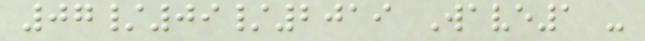07/09/2019 Wave1 -
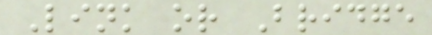Link or Bridge
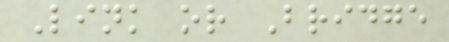Link or Bridge
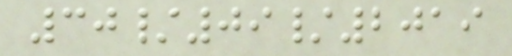30/09/2019
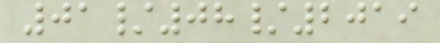01/08/2019
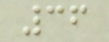36
